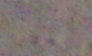-
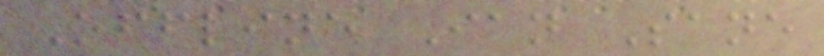Offline Ian Sane
